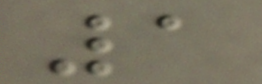1
